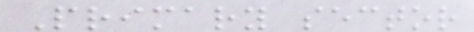Primary sector
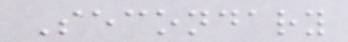Secondary
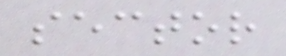sector
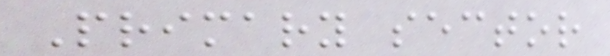Primary sector
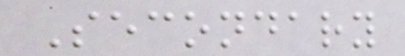Secondary
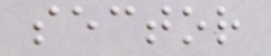sector
